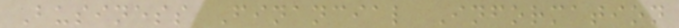Business Financial Information
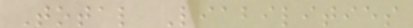Total Liabilities
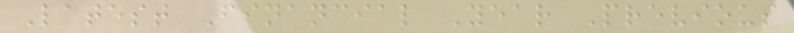Latest Financial Year Previous
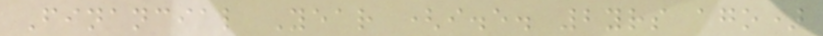Financial Year (i.e. 2yrs ago)
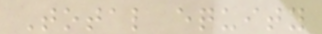Total equity
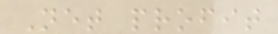Net profit
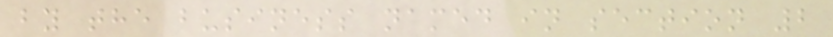by the business named in section 2
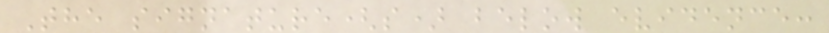The signature(s) below evidence:
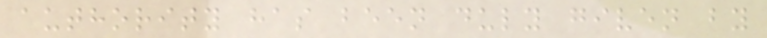authority has been duly given by
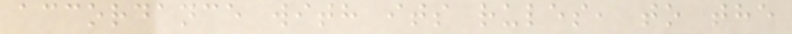accordance with its rules, to the
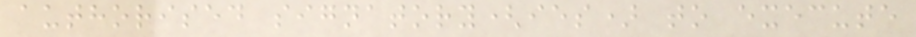authorised signatory(ies) to execute
